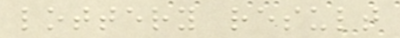lottery result
